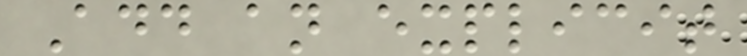Add an explicit
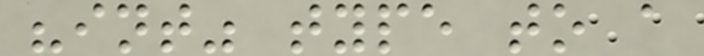"int" type to a
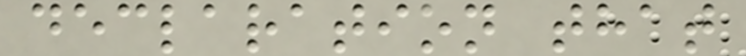declaration that
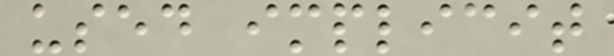used implicit
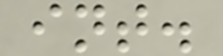int.
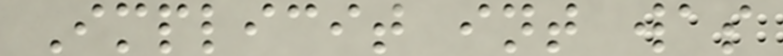Implicit int was
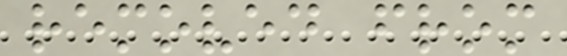removed from
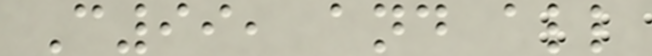C99, and all
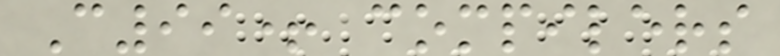C99+ compilers
